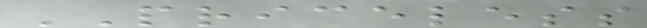PRICELESS
